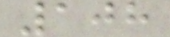108
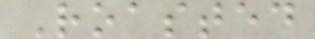Roasted
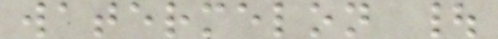watermelon |
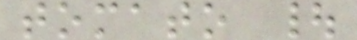tomato |
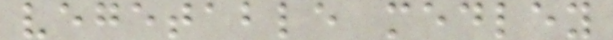vegetable medley
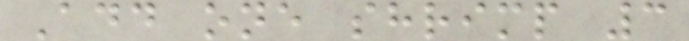Add one shrimp 3
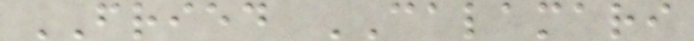FRIED CALAMARI
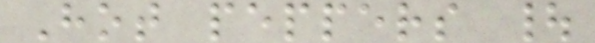Hot peppers |
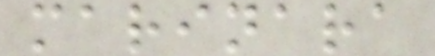marinara
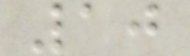10
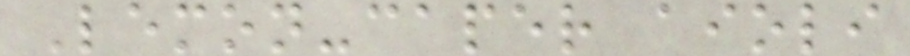Lemon-caper aioli
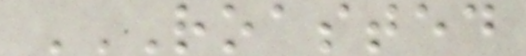ROASTED
